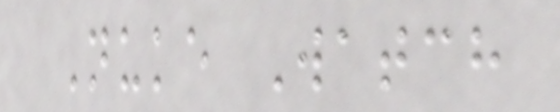Nuke Watch
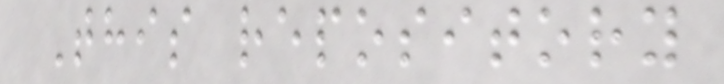This repository
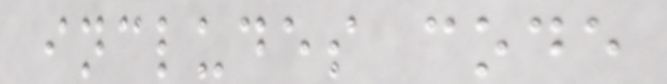includes code
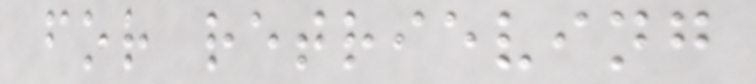for retrieving
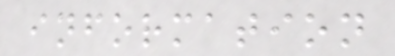information
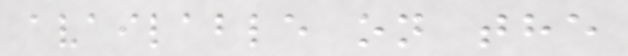available on the
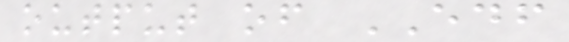output of EDF
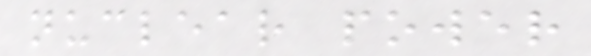nuclear power
